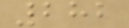282
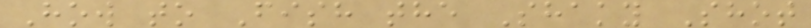How to Fish the Shaky Shot
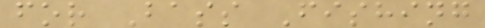for Bass Fishing
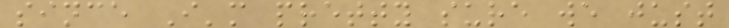since I'm pretty sure we just
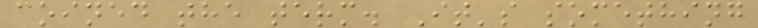coined the term. It's something
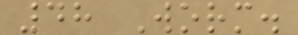48 Worm.
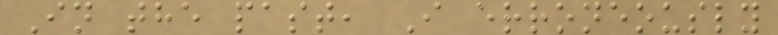In the past, I erroneously
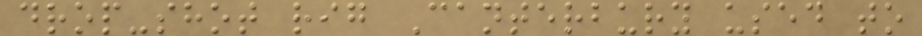drop-shot rig Canterbury used to
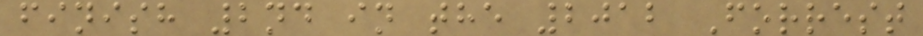finish 2nd in the 2012 Forrest
